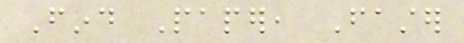Find Paper, Faster
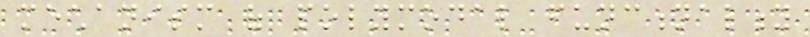mechanism of polymodal functionality
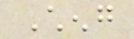Cheng
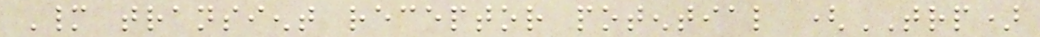Many transient receptor potential (TRP)
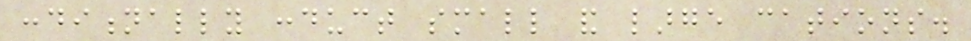conditionally conduct small and large cations.
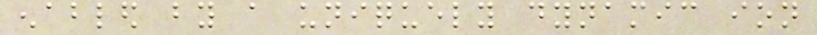enabled by a uniquely dynamic ion
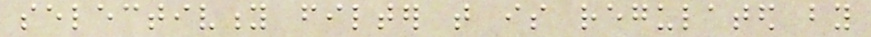selectivity filter that is regulated by
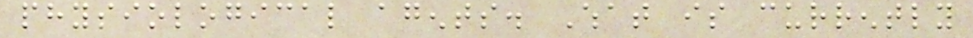physiological agents. What is currently
